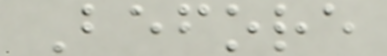Before
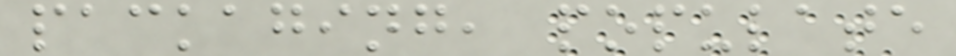packaging, populate
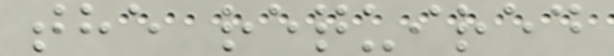the required
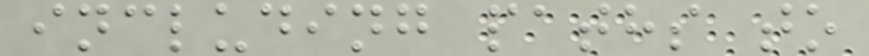including paths to
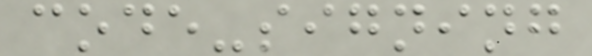code-signing
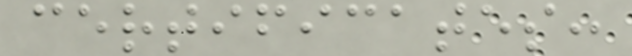certificates:
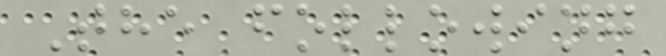The following
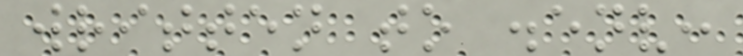written to .env:
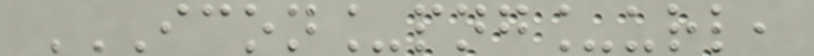ICON_PNG_URL,
